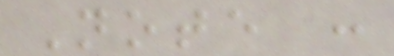Note :
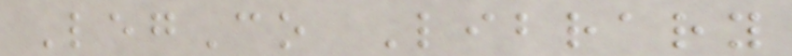LegCo Library
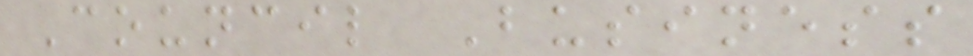Council Business
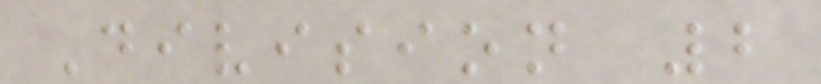Division 2
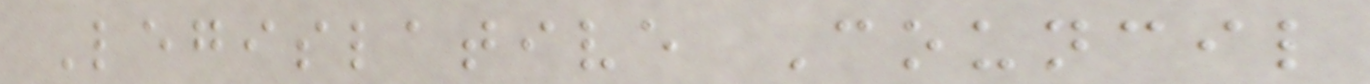Legislative Council
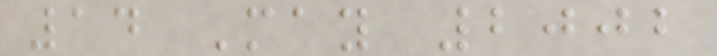14 May 2002
